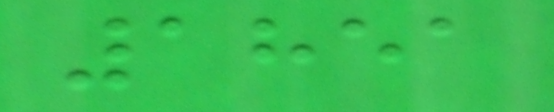1851
